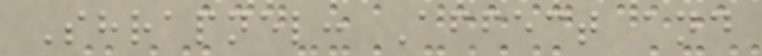Shrapnel: Affect and
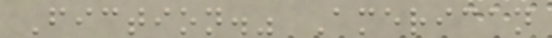Fiction." American
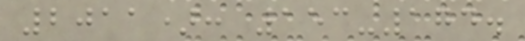2011): 153-174.
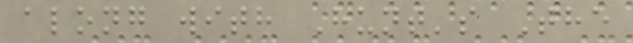along with Hunt's The
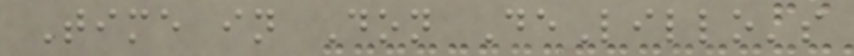Time in Don DeLillo's
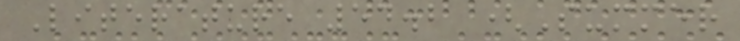Literature 54.2 (Summer
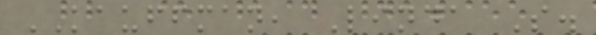KAUFFMAN, Linda S.
